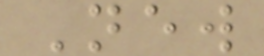New
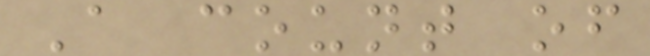A count of
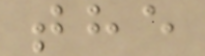the
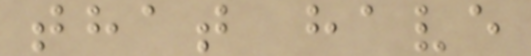that have
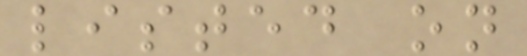listed on
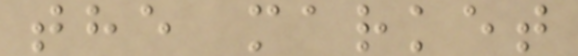the market
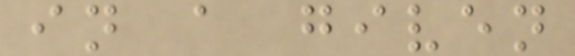in a given
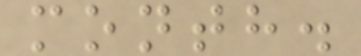month.
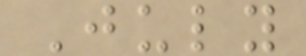July
